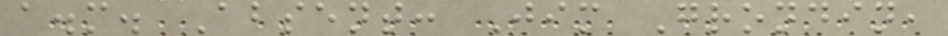a.m. Absent: Jim Grondin,
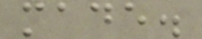made.
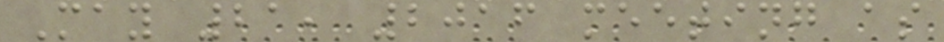May 21, 2016 meeting as
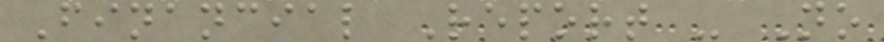Financial Report - No
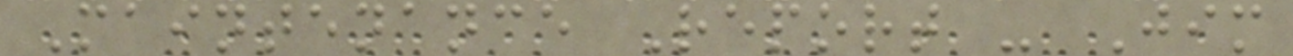Maintenance Report - Jim
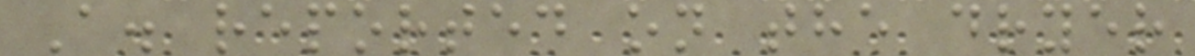A. reported on the dryer
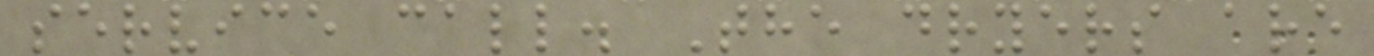service call. The dryers are
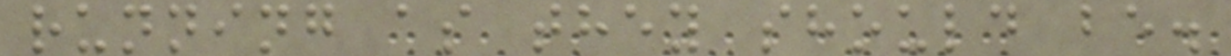running as they should be.
